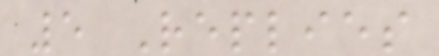5 Replies
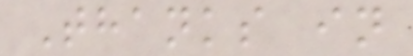Thanks in
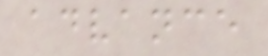advance
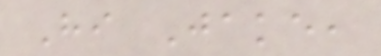Hi Jake,
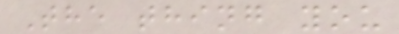The thing you
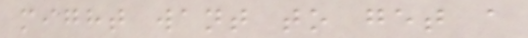might want to get a
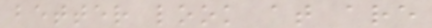better look at are
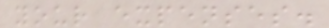your expenses.
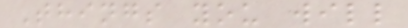Things you will
